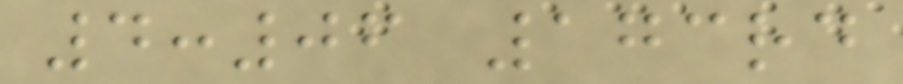4:06 173rd
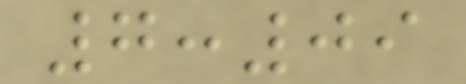7:09
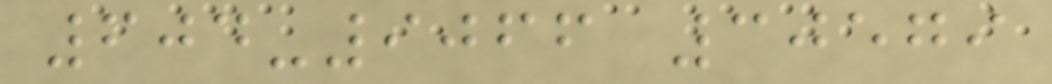604-9066 30579
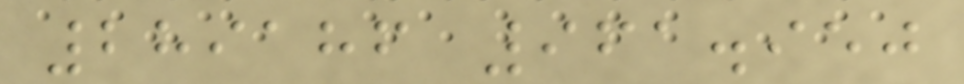289186 961.950
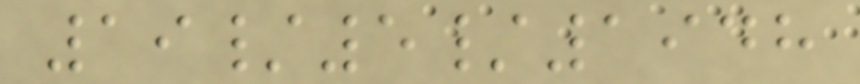19/5/1948
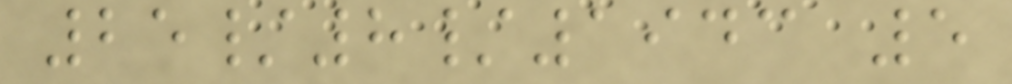25/8/1943 5
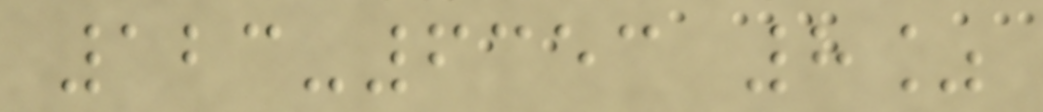123-6353 8%
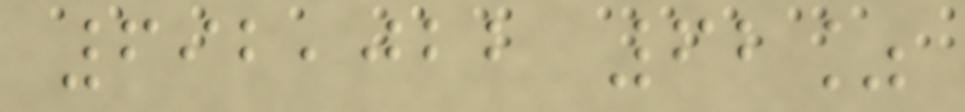692,022 62%
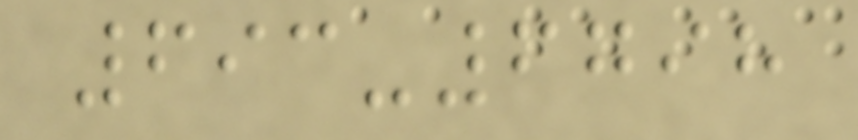693-6798
